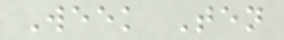Week Ten
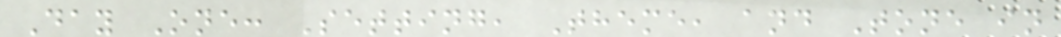Day One: Setting, Theme, and Tone in
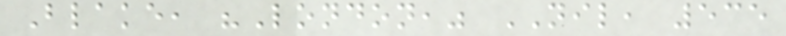Blake, "London," NIL, 535
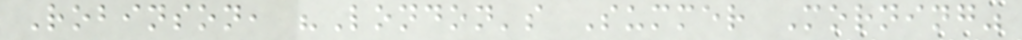Robinson, "London's Summer Morning"
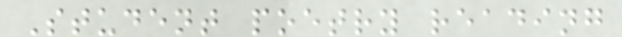Student poetry reading
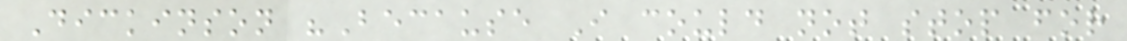Dickinson "Because I could not stop for
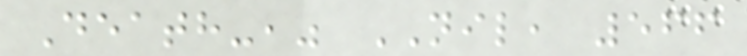Death-," NIL, 566
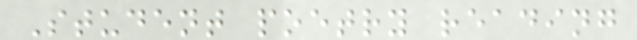Student poetry reading
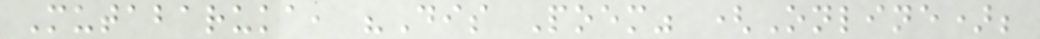Mutabaruka, "Dis Poem" (Online);
